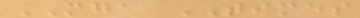MGA TIMES
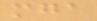mga
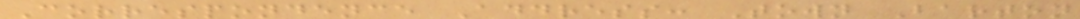Correspondence Address: Town Barton
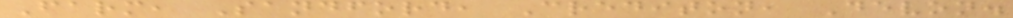Farm, Sandford, Crediton, Devon.
